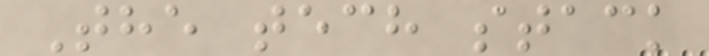The tech stack
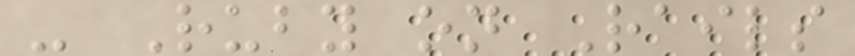- Ruby on Rails
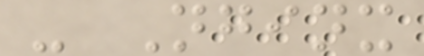- Nginx
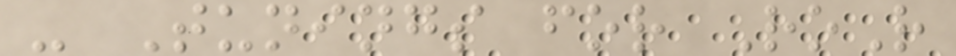- Tunings for RoR
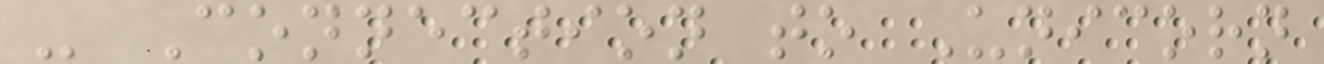- Connection to Unicorn
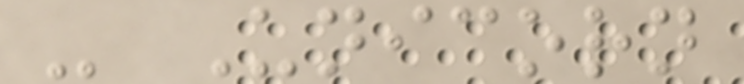- Unicorn
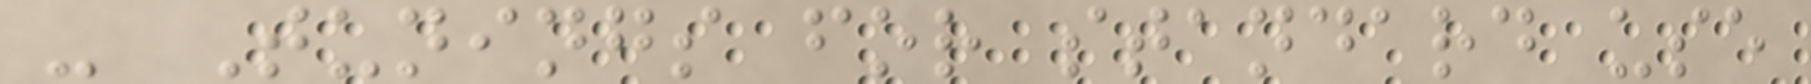- Tunings for standard use
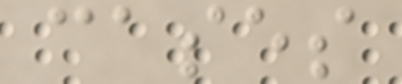cases
